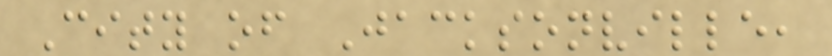City of Jacksonville,
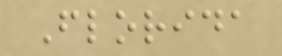Florida
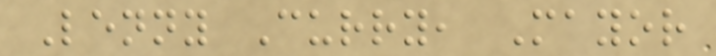Lenny Curry, Mayor
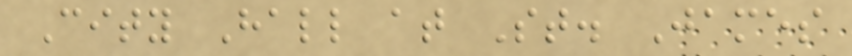City Hall at St. James
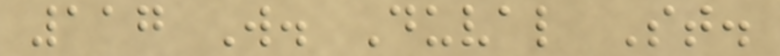117 W. Duval St.
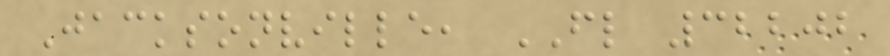Jacksonville, FL 32202
